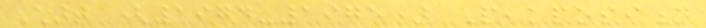Chart (1974-1975) Peakposition
